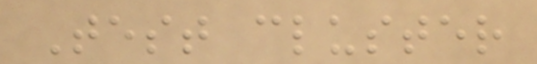Test cluster
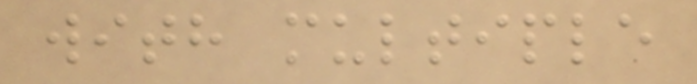with multiple
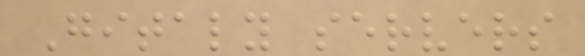Gitaly servers
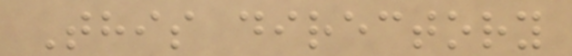This directory
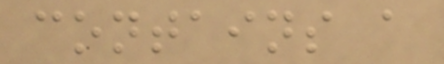contains a
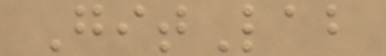GitLab
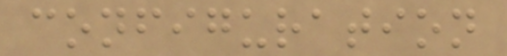configuration
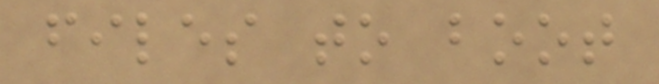files to boot
